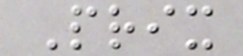Prix
